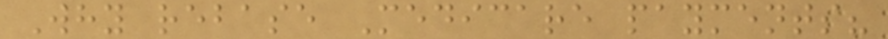Why rebase Medicare payments?
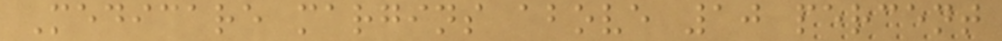Medicare margins above 10 percent
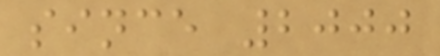since 2000
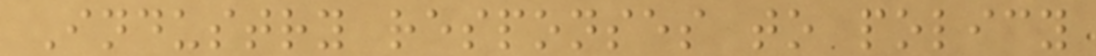Industry responses to policy
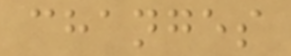changes
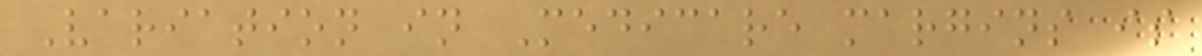Variation in Medicare margins is
